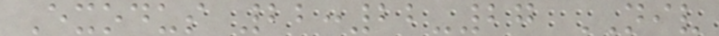Exodus 22:22-27 NIV
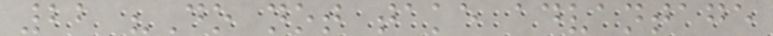22 "Do not take advantage
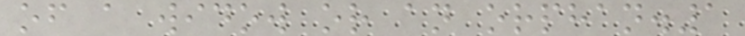of a widow or an orphan.1
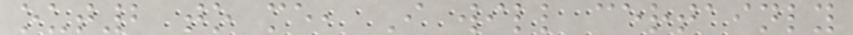out2 to me, I will certainly
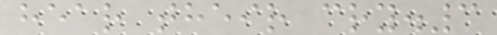hear their cry.3
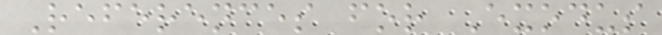References for Exodus
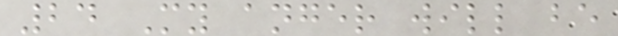24 My anger will be
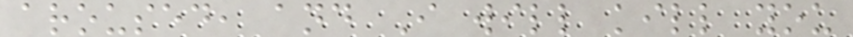aroused, and I will kill you
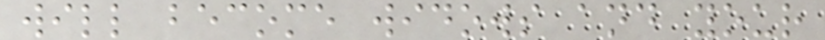will become widows and your
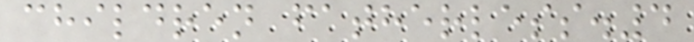children fatherless.4
